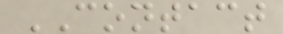CONTACT
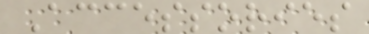Accessories
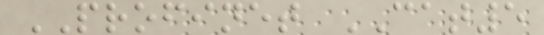PROFINET CAT5
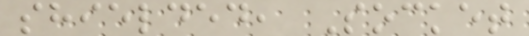shielded, Socket
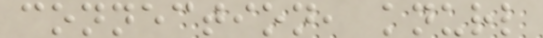connection, knurl
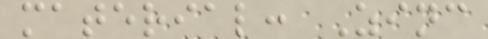material: Zinc
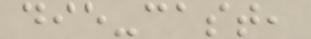die-cast,
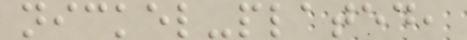nickel-plated,
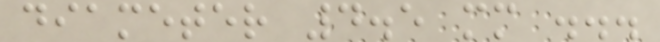diameter 4.5 mm ...
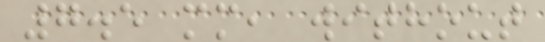7.5 mm, without
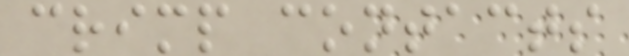crimp contacts
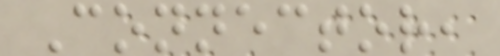Connector,
